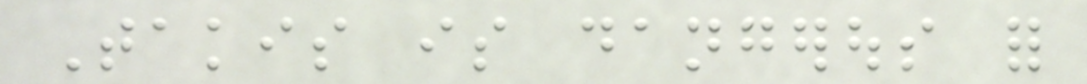Takis is dangerous for
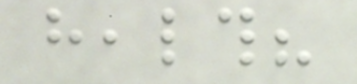health?
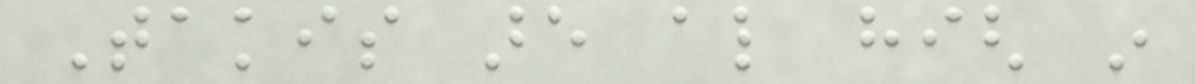Takis are also high in
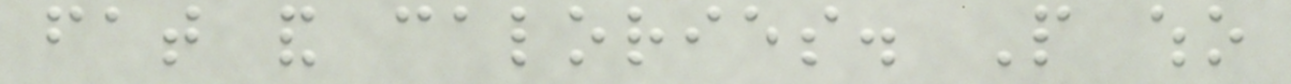fat and calories. People who
